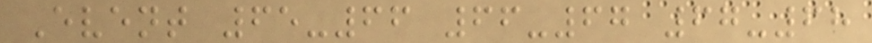Event 65-66 66-67 67-68
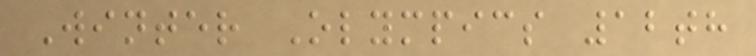Winter Olympics 12th
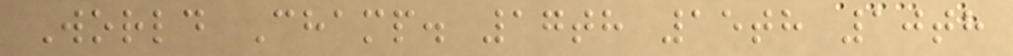World Champ. 17th 15th 10th
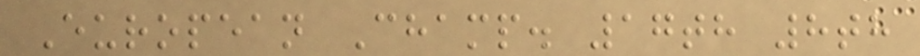European Champ. 17th 8th
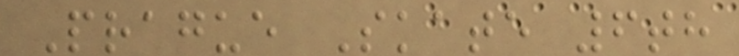Prague Skate 6th
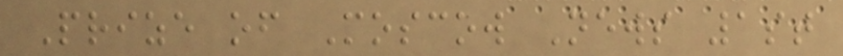Prize of Moscow News 1st
